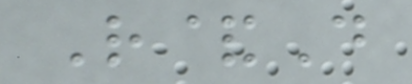R&D
